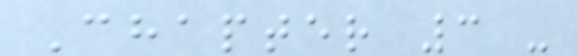Chapter 3 -
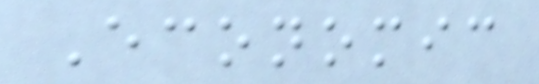Economic
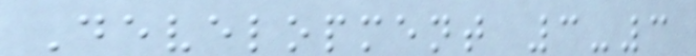Development 3-3
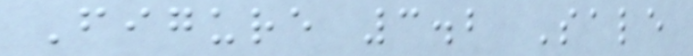Figure 3.2 Sale
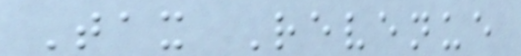Tax Revenue
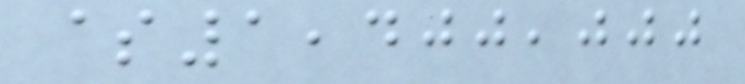$1,400,000
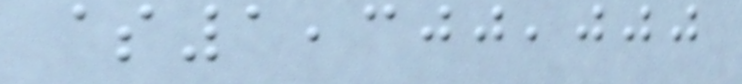$1,300,000
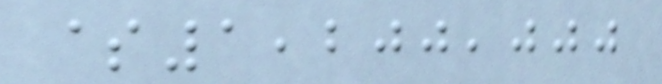$1,200,000
